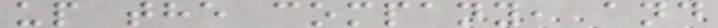up the company, and
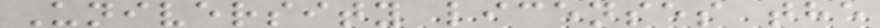University licenses the
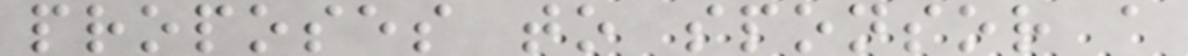proposes to sponsor a
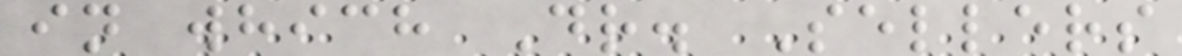in which Dr. Sellers
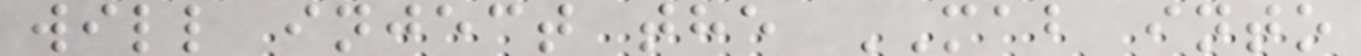will inject the MAB into
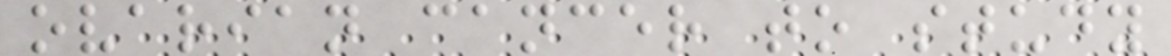ovarian cancer to study
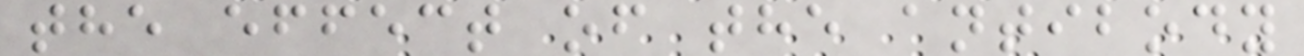the effect of the antibody
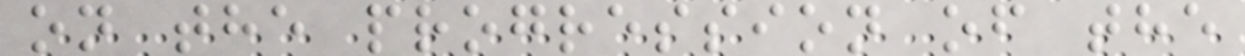on the progression of the
